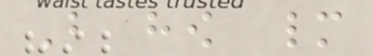But how many
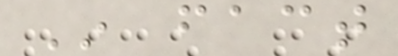In fact
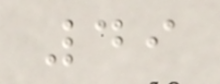49
